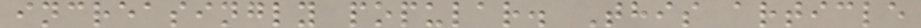increasingly popular. This article
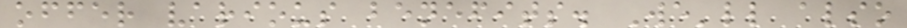offer various benefits. We'll also
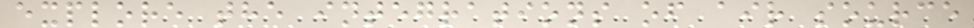explore the integrations of air source
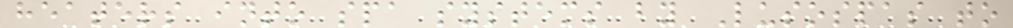heaters into spa systems by Lusospas to
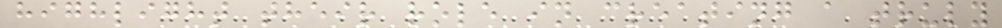highlight their role in creating a truly
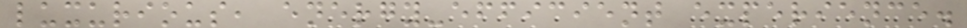luxurious, energy-efficient experience.
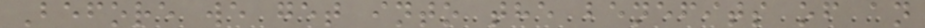Before we get into the benefits of an
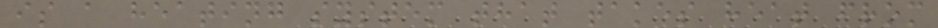is a heating system that takes heat from
